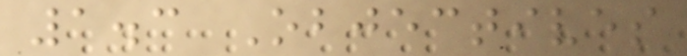1.3 Objectives
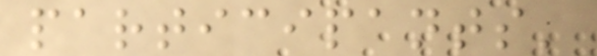participants'
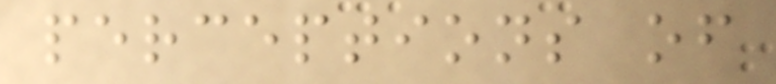perceptions of
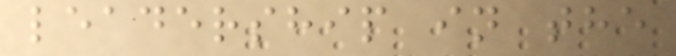leadership in the
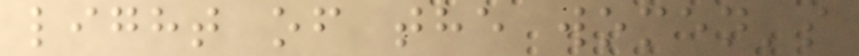light of the women's
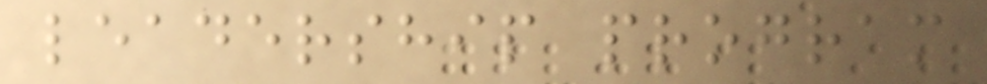leadership program
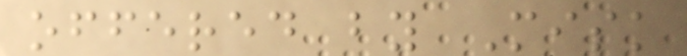offered by Misk
